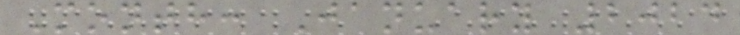Month: January 2024
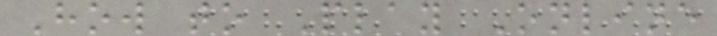How to Play Online
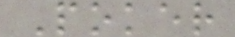Poker
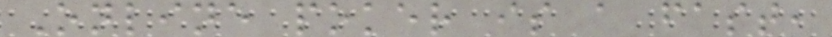Online poker is a fast,
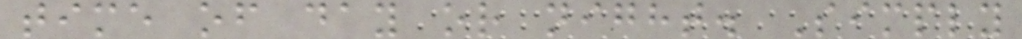time of day or night. Simply
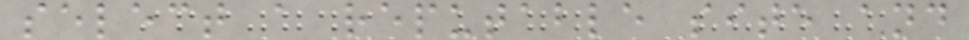select a reputable site and
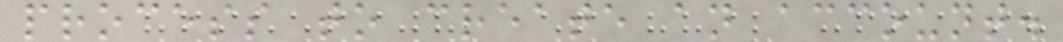process to create an account.
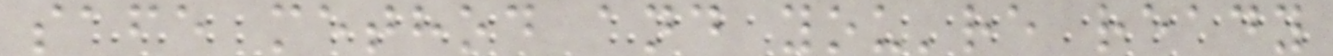safe method and you're ready
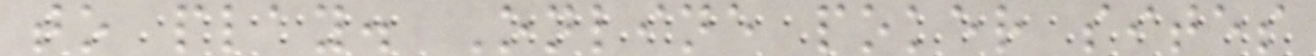to play. Online poker sites
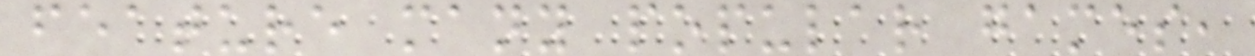feature many popular games,
